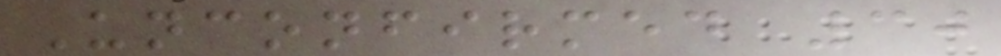Unconfirmed 30
